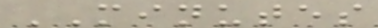MINUTES
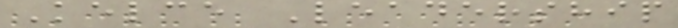Kelce Leadership
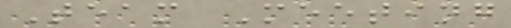Team Meeting
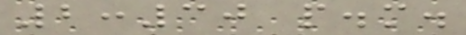2:30 p.m.
